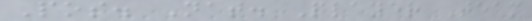Pos. Nat. Player Team
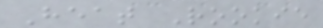Heat Rookie
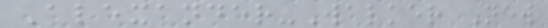Alexander-Walker New
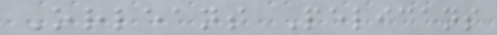Orleans Pelicans
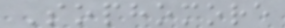Sophomore
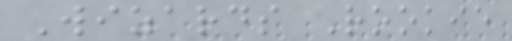Wizards Rookie
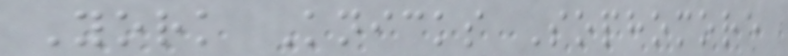York Knicks Sophomore
